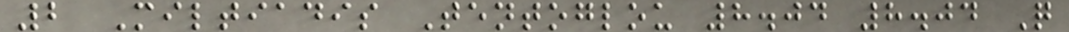2 Miltiadis Tentoglou 8.04 8.04 Q
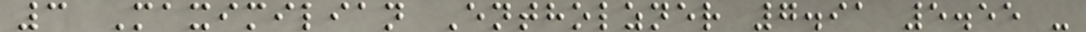3 Maximilian Entholzner 7.91 5.55 -
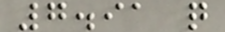7.91 q
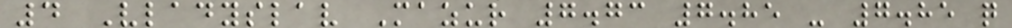4 Vladyslav Mazur 7.73 7.85 - 7.85 q
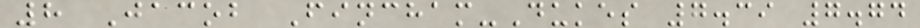8 Jacob Fincham-Dukes 7.39 7.74
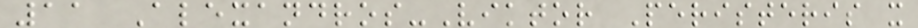11 Alexandros-Viktor Peristeris x
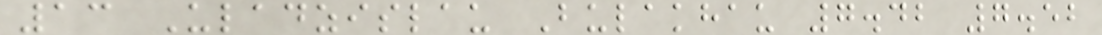13 Uladzislau Bulakhau 7.42 7.52
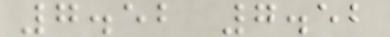7.52 7.52
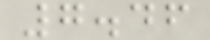7.46
